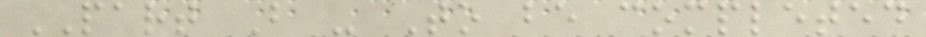PART B - To be completed
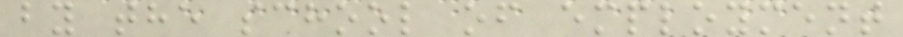by the school of employment
